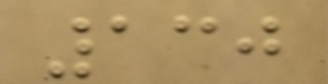130
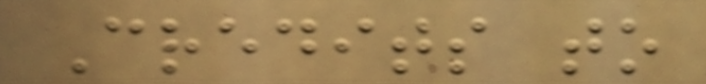Credits to
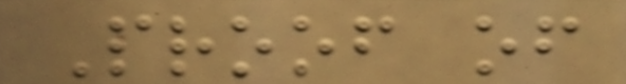Proof of
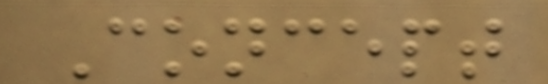Concept
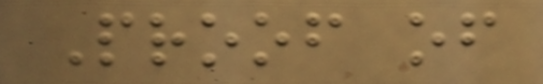Proof of
